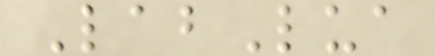LabLua
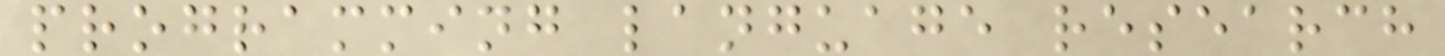programming language research
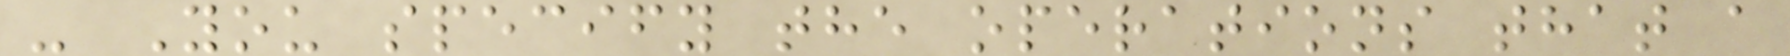- You specify the operations that a
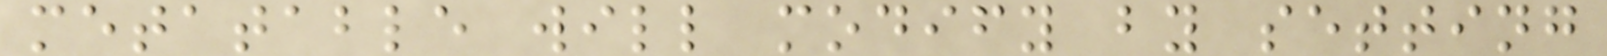metatable will modify by setting
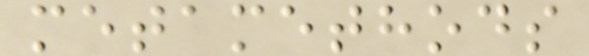metamethods
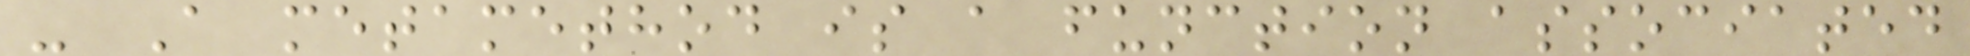- A metamethod is a function associated
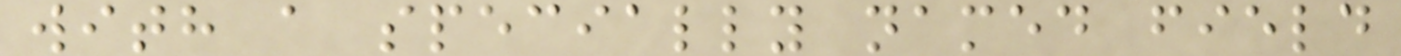with a specially named field
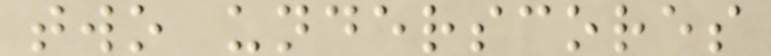two underscores
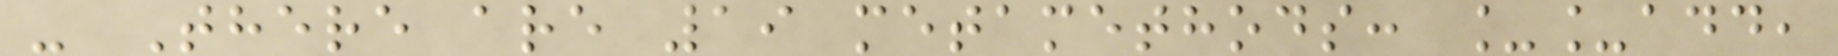- There are 19 metamethods: __add,
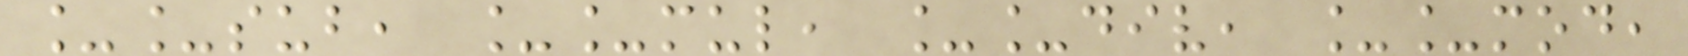__sub, __mul, __div, __mod,
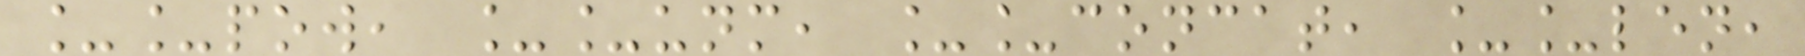__pow, __unm, __concat, __len,
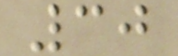30
